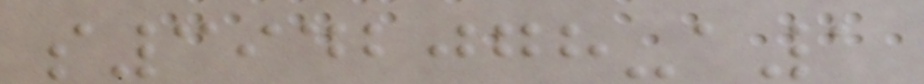s3942078-a1
